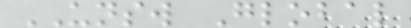UNSW Global
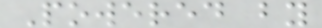Powered by
